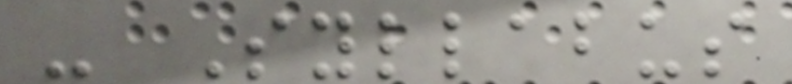- Syllabus
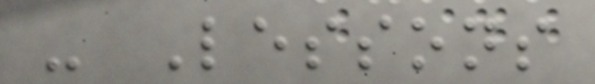- Lessons
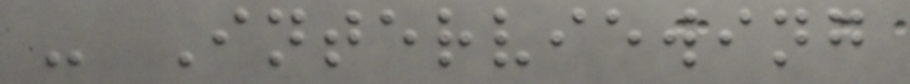- Interviewing
